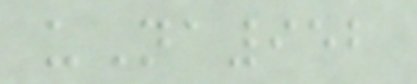uNa952
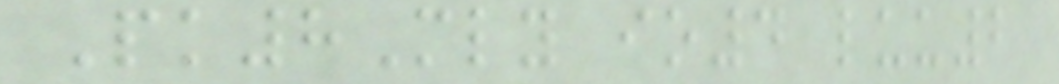Pk8Mly io4 luu2
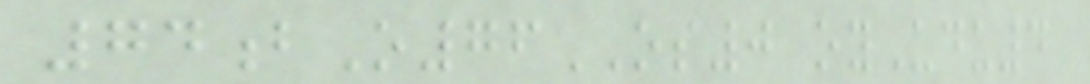74bO76OS0 oyUdu4
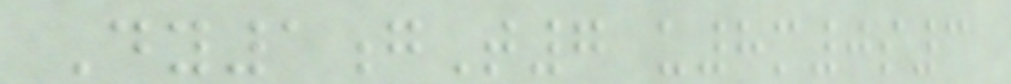Dy1gT7 u8m0s3
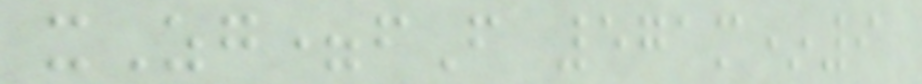xZg=fF 571m*9
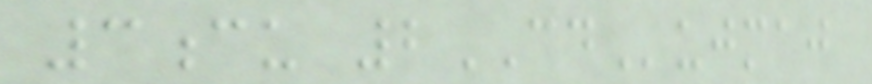3cu 2CDujmaj
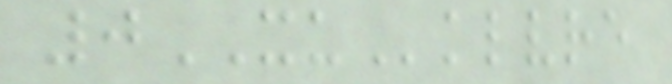0XUklvre
